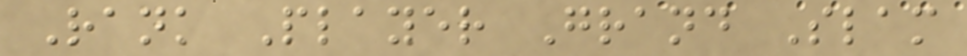Rank Player Grand Slam
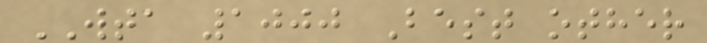WTA 1000 Best other
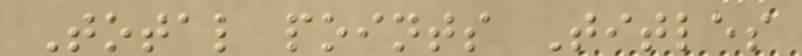Total points Titles
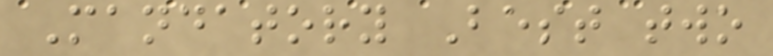Mandatory Best two
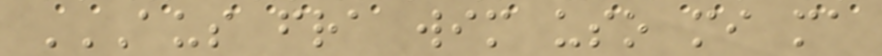AUS FRA WIM USO MI MA
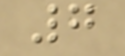7
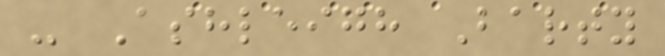- Ashleigh Barty
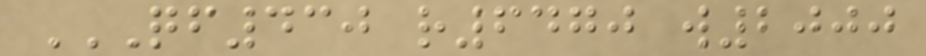QF430 R6470 W2000
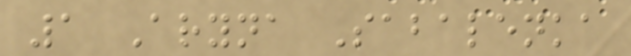1 Aryna Sabalenka
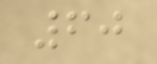60
